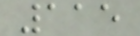115
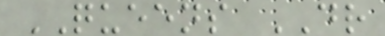QUEENS DR
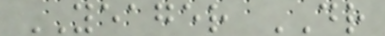YEAGER DR
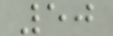50
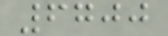6700
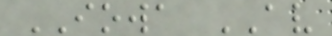IOWA AV
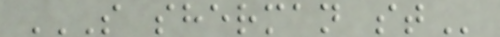S SHERMAN ST
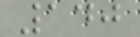140
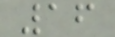16
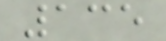135
